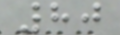80
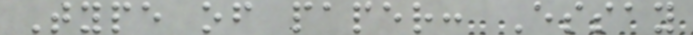Type of paper: Essay
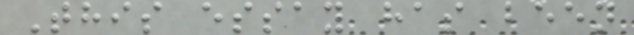This essay has been
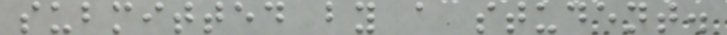submitted by a student.
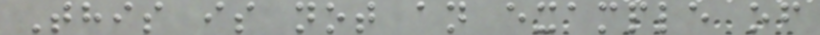This is not an example of
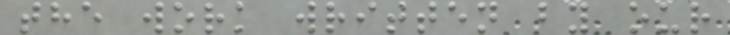the work written by our
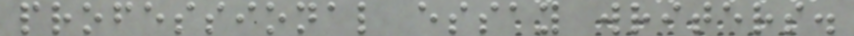professional essay writers.
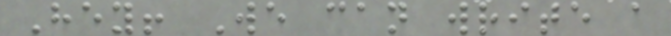Hey! We can write a
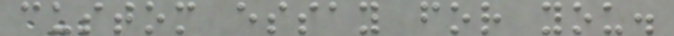custom essay for you.
